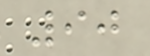90
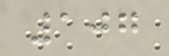107
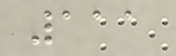111
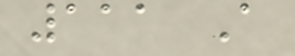111 A
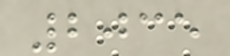2035
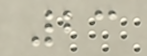23
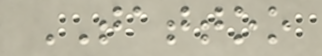TATTOO
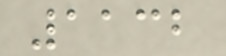1132
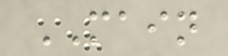MAIN
